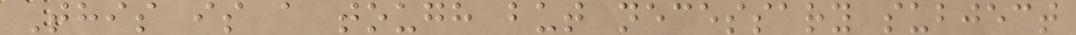This is a tough but necessary subject
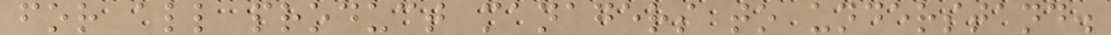for all product managers to understand.
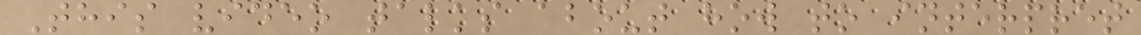This video talks about how to interpret
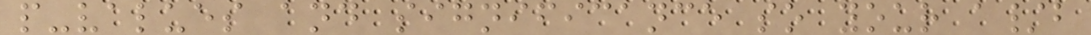p-values and significance so your a/b
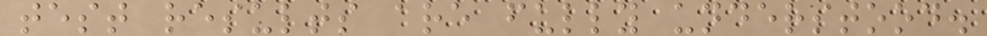test results are fully understood.
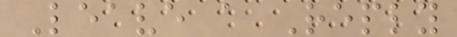Leave a Reply
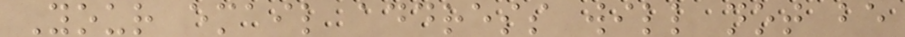Your email address will not be
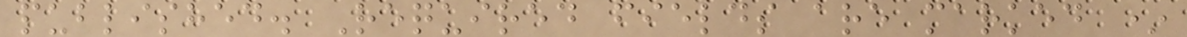published. Required fields are marked *
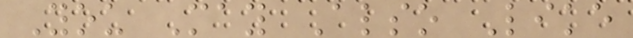You May Also Like
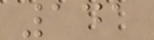141
